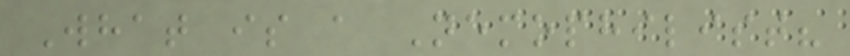What is a Nemophilist?
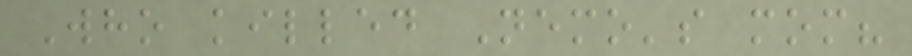Who killed Nemo's mom?
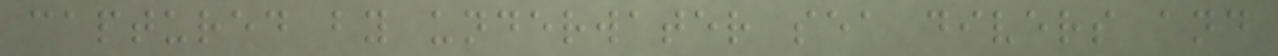captured by underwater sea divers and
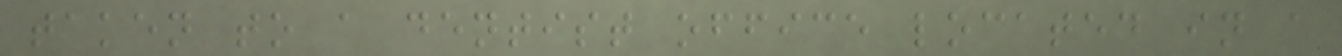taken to a dentist office located in a
